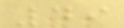49
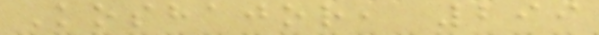Koshajor, 299
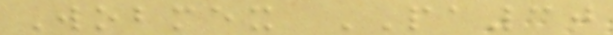Wobmex PA30
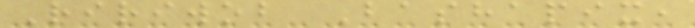Ririwob Bashapix,
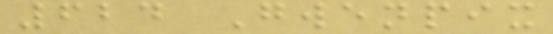624 Gwenpix
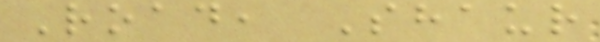Road, Shaur
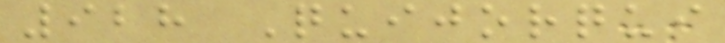928 Quijorqui
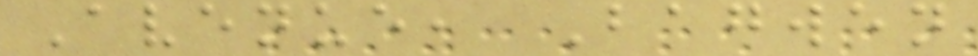Avenue, Bagwen
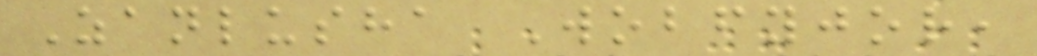Zanlusha Wobfyjor,
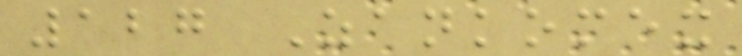127 Zankomex
